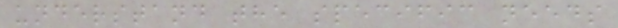understand the specific needs
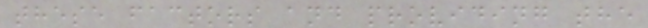these factors and providing the
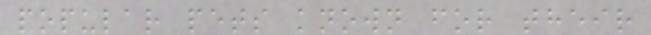popular pets known for their
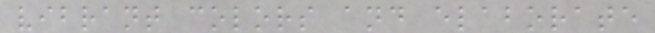vibrant colors and elaborate
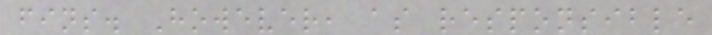fins. However, as responsible
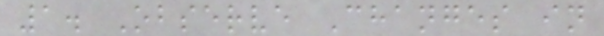1. Observe Changes in
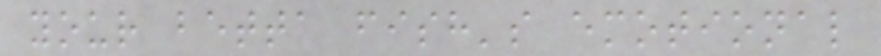your betta fish's emotional
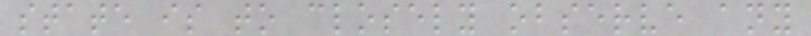state is to closely observe any
